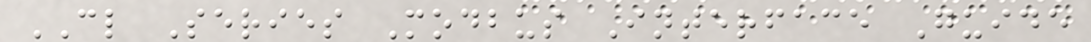CL Series Modbus Interface Guide
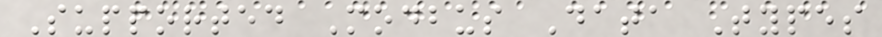Supported Modbus Data Types
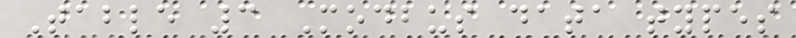Table 3 Modbus data types
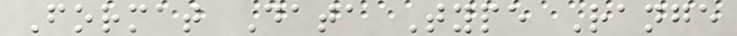Format Data Type Range
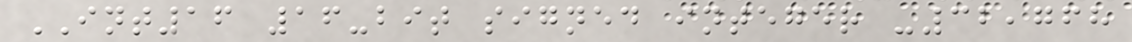INT16 16-bit signed integer -32,768
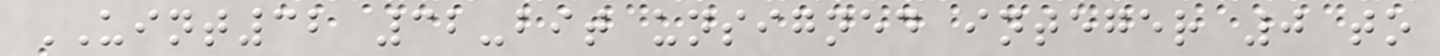UINT32 32-bit unsigned integer 0 to
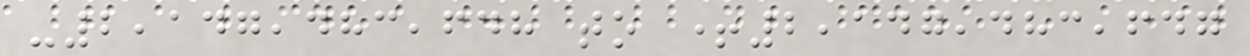-2,147,483,648 to +2,147,483,647
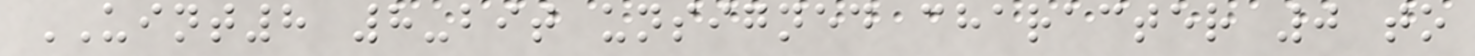UINT8 8-bit unsigned character 0 to
